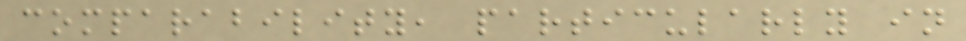comparability, particularly in
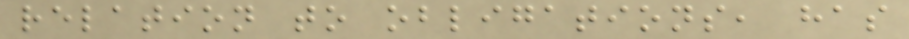relation to obligations, has
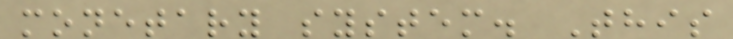monetary system. This
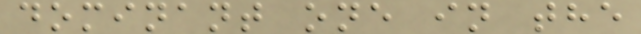dominant one in the
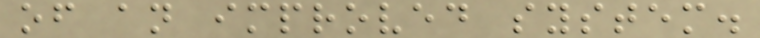of an improved system.
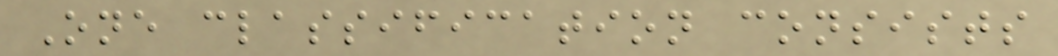One classification consists
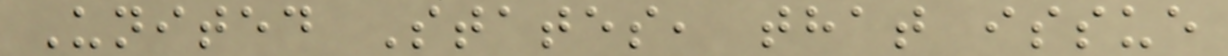United States, that issue
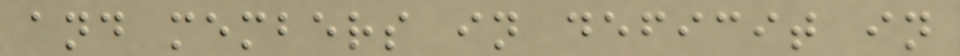and members in deficit in
